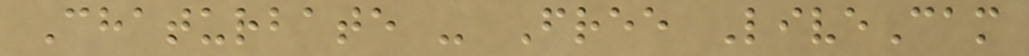Chaturbate - Free LiveCam
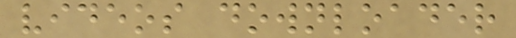videos downloader
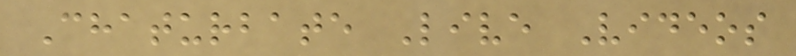Chaturbate Live Videos
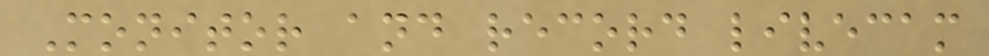Monitor and record livecam
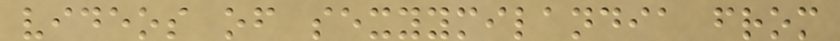videos of sexyymilandia from
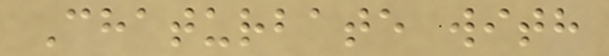Chaturbate with
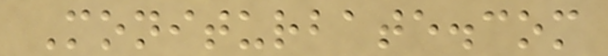Moniturbate.com
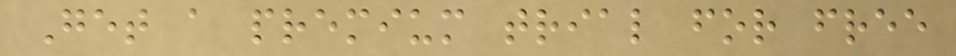Get a premium trial for free
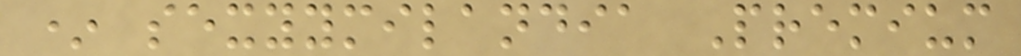* sexyymilandia Premium
